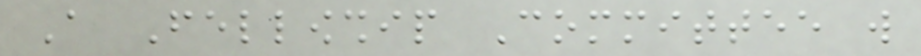A Fellowship Committee will
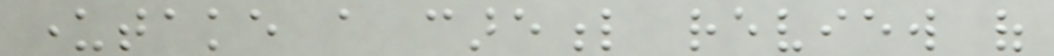undertake a careful review of
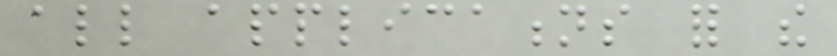all applications for the
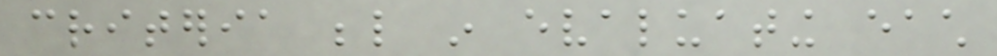criteria below in evaluating each
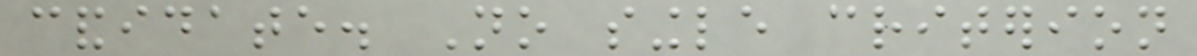candidate. No single criterion
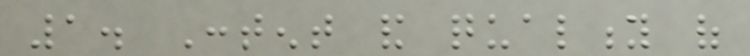1. Content and quality of
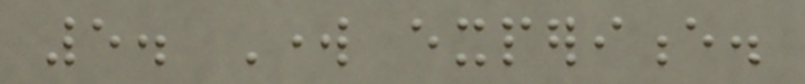5. Work experience.
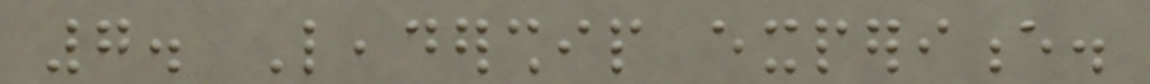7. Leadership experience.
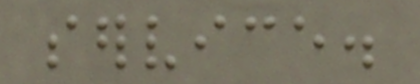service.
